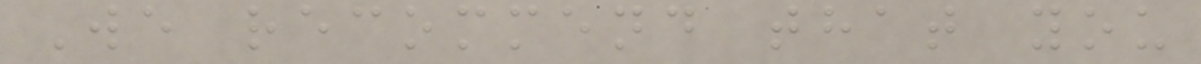We recommend that you
